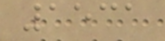1531
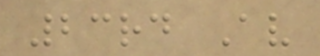23rd Av
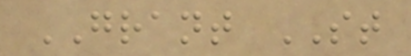GRANT ST
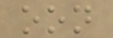oon
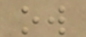ow
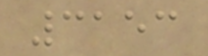3153
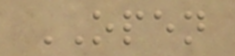OPEN
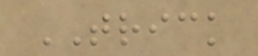TRICK
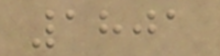1801
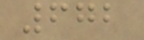672
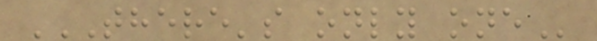THERE'S ONLY ONE
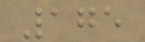175
